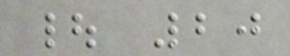| 20
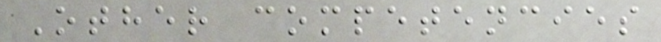Other competencies
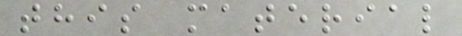this material
